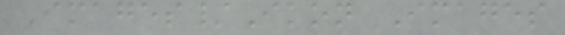Images/Ikon Images
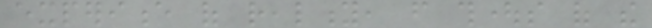experience of reality, from thoughts of the
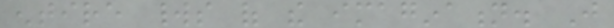entire worlds of the imagination. Just
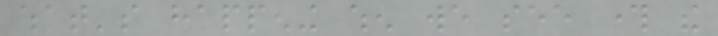what's happening when we see through the
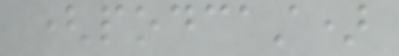(podcast)
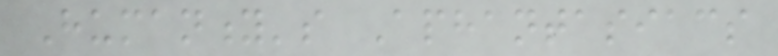Humanity's Aphantasiacs
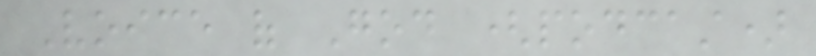Voice of God (podcast)
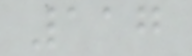117
